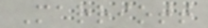Marriott
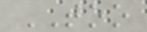TOO
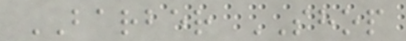BARBER SHOP
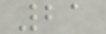21
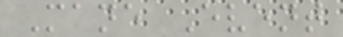Mane Event
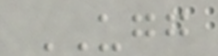UGG
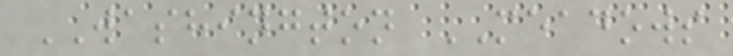WASHINGTON MEADOWS
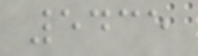5435
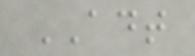ADT
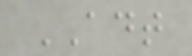ADT
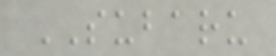SUBARU
